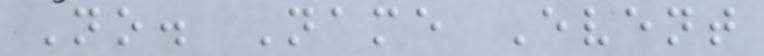No. Name Event
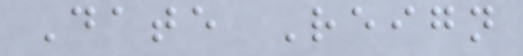Date Reign
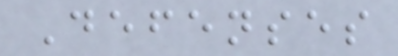Defenses
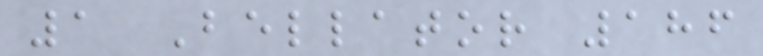1 Bellator 186
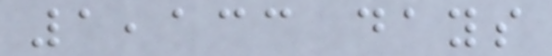1,133 days
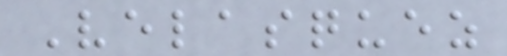Velasquez
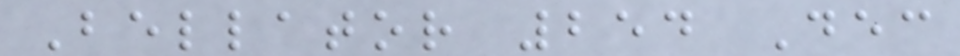Bellator 254 Dec
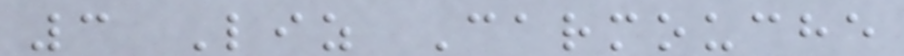3 Liz Carmouche
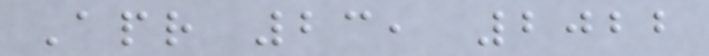Apr 23, 2022
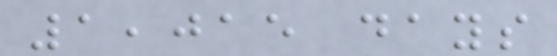1,015 days
